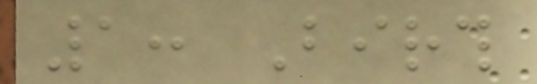1: Birth
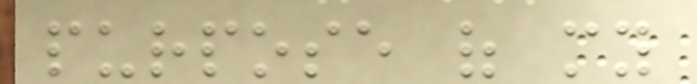purpose of my
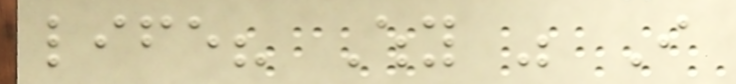life? Why was I
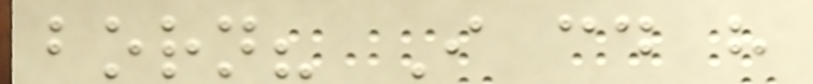born? I could have
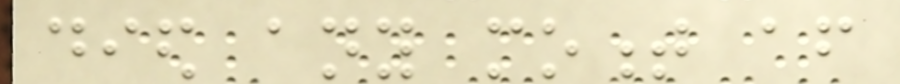died any moment after
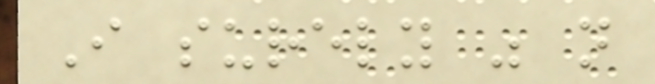I surely was not
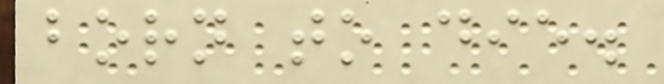born to die.
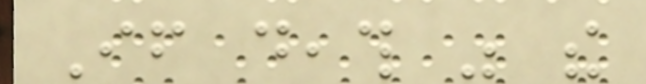If death was the
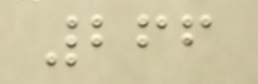266
